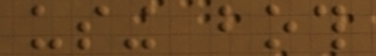using both
